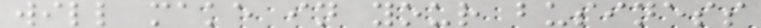will make in your business
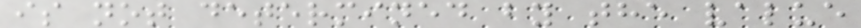is not determined by the value
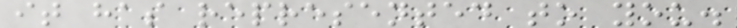it has represented to you.
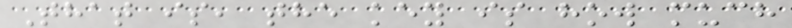That is, the key is how much
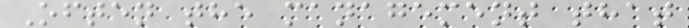Often the management that
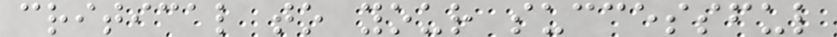critical to your successful
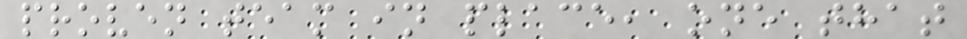proven team in place, one that
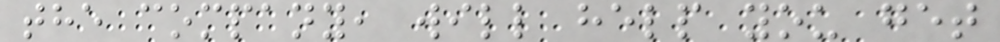the company, will help you get
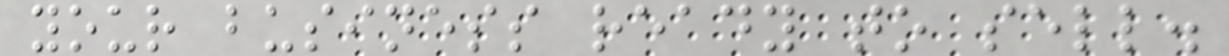your business ready to sell.
